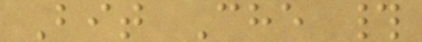Bit Che #
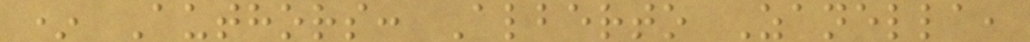* Authors: Alberto Zanella,
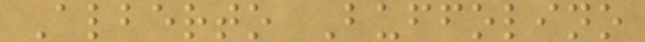Alberto Buffolino
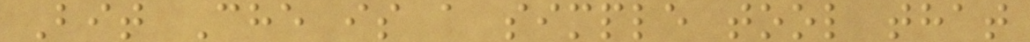Bit Che is a simple tool that
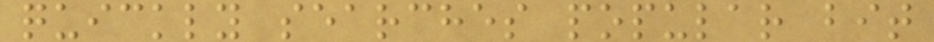quickly searches popular bit
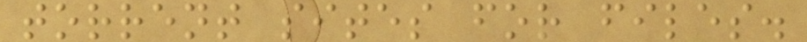torrent sites for files.
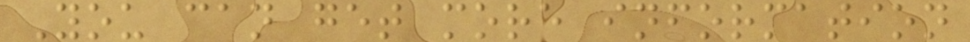You can get more information
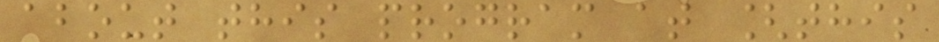about this program at [this
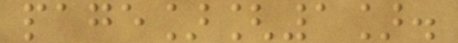page][1].
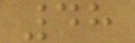48
